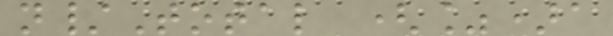n/Total (%)a
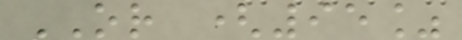OR (95%
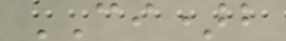CI)b
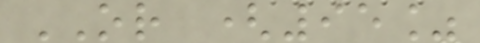OR (95%
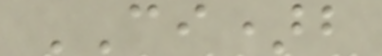CI)b
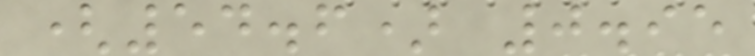(54.6) 0.95
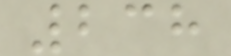238
